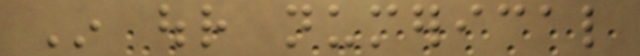In our numerical
